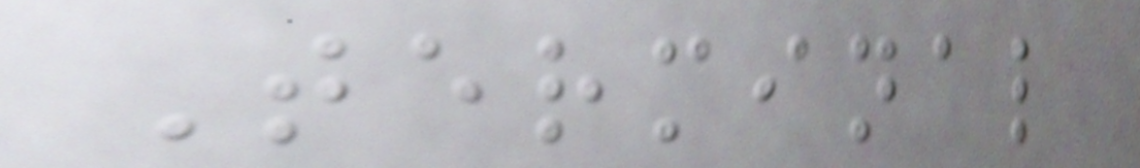Terminal
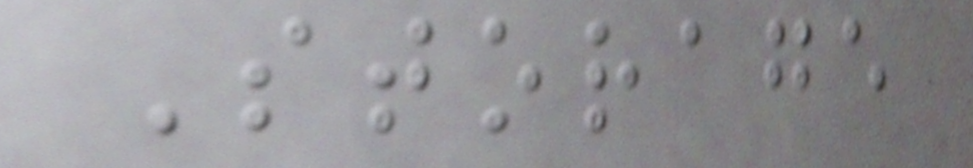Storage
